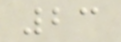23
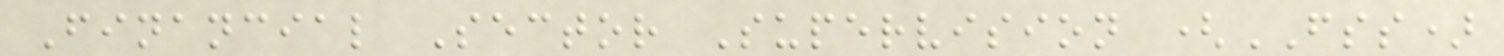Financial Sector Supervision (FSS)
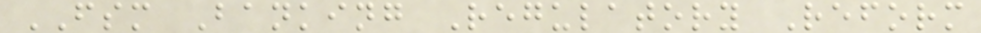FSM Banking Regulatory Reform
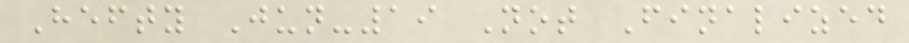Hefty Jun-19 Not Finalized
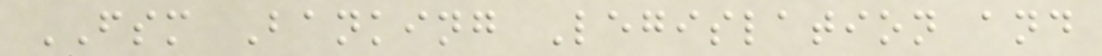FSM Banking Legislation and
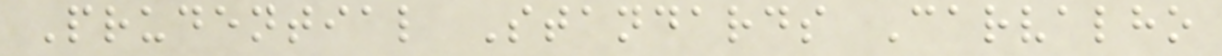Prudential Standards Carvalho
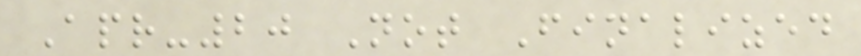Apr-20 Not Finalized
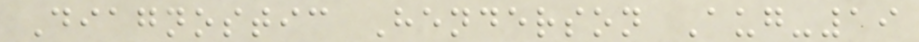Diagnostic Henderson Aug-19
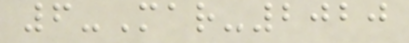6-Mar-2020
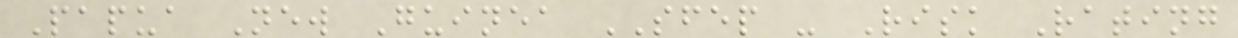Papua New Guinea SFEP - Risk Rating
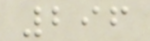296
